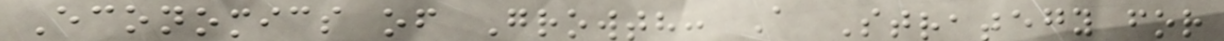Economics of Growth: A Strategy for
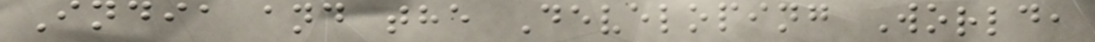India and the Developing World,
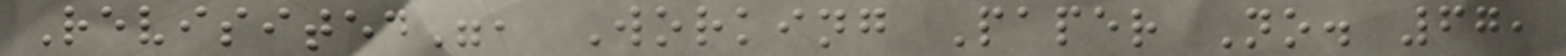Revisited", Working Paper No. 67,
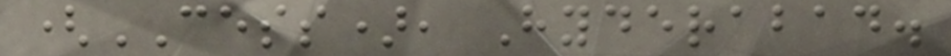(CESS), Hyderabad.
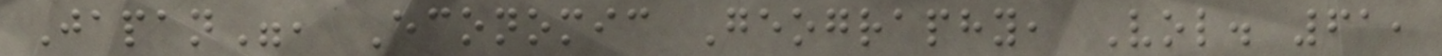Japan", Economic Geography, Vol. 61,
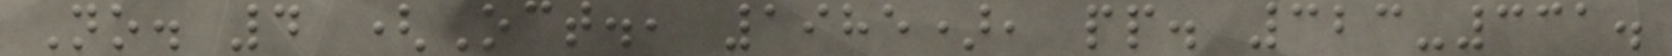No. 4 (Oct., 1985), pp. 323-331.
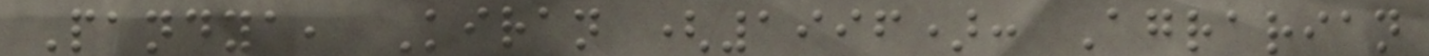Pandya, Kiran (1996): Agrarian
